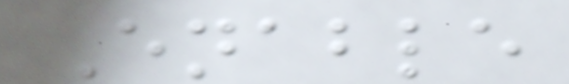Enable
